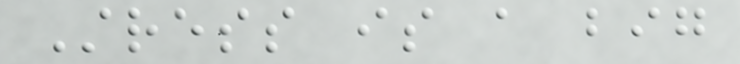Stress is a big
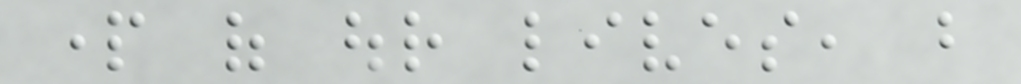part of our lives, but
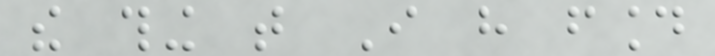the thing that I have found
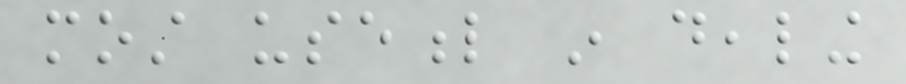most useful in dealing
